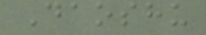Daoshu
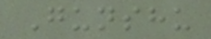Gunshu
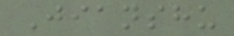Jianshu
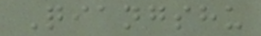Qiangshu
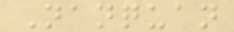Nanquan
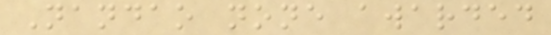Nandao none awarded
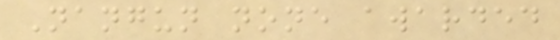Nangun none awarded
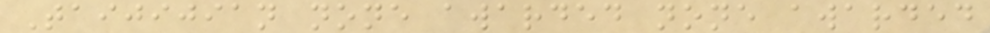Taijijian none awarded none awarded
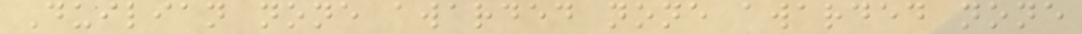Duilian none awarded none awarded none
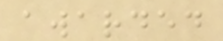awarded
